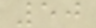50
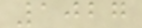1027
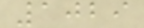1029
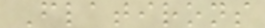Flatirons
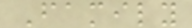Family
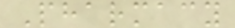Pharmacy
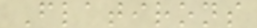Flatirons
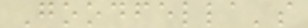Goodfella's
